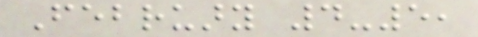February 4-5,
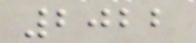2022
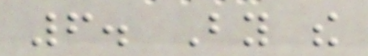6. By the
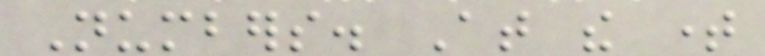Numbers. At the time
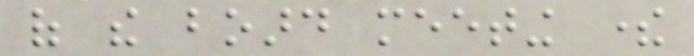of the board meeting there
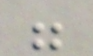were
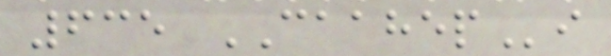635 CAAHEPi
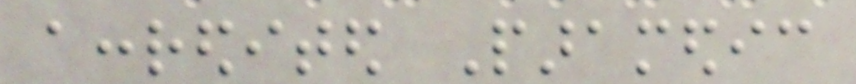accredited Paramedic
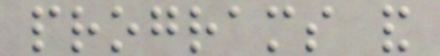programs and
